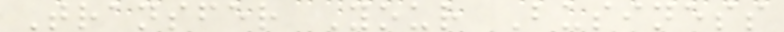Transfer Your Business
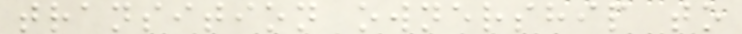transition ownership to
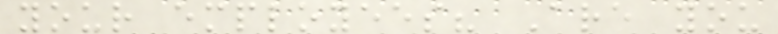your employees? Are you
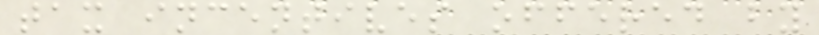tax incentives offered by
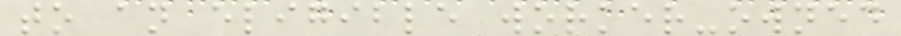to an eligible worker-owned
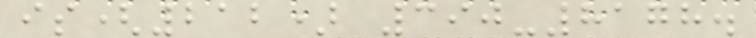is(212) 390-8178.
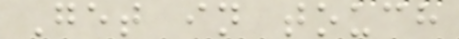Get in touch
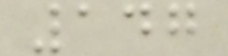147
